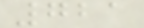721
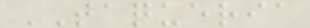TAQUERIA
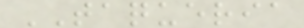TAQUERIA
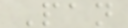Pan
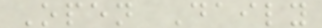Open Daily
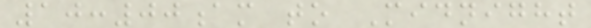10:00am to Midnight
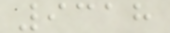9318
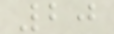20
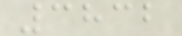3832
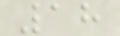18
